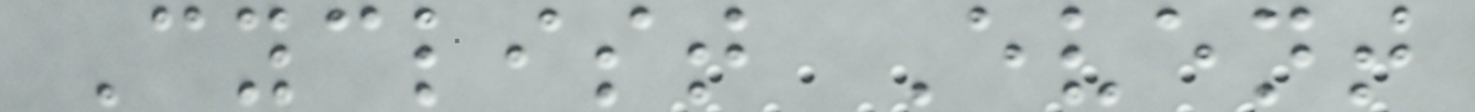Cyclist Event
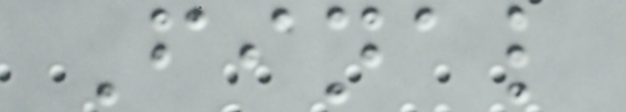Final
